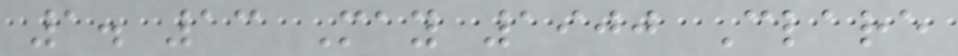1. 13 May 1900 Clare
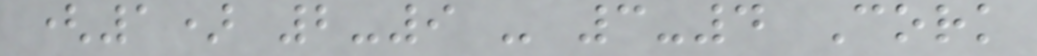(1) 2-9 - 3-4 Cork
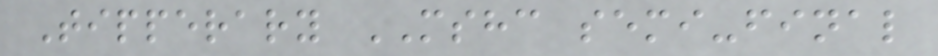Tipperary MSHC semi-final
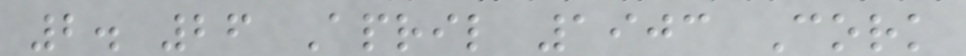2. 26 April 1903 Cork
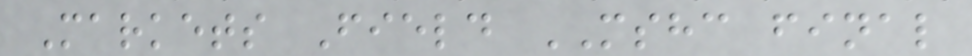Markets Field MSHC final
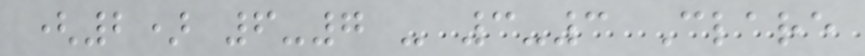(2) 6-7 - 3-3 Clare
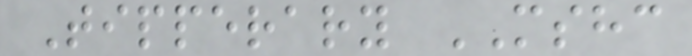Tipperary MSHC
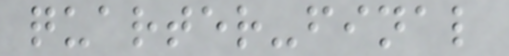quarter-final
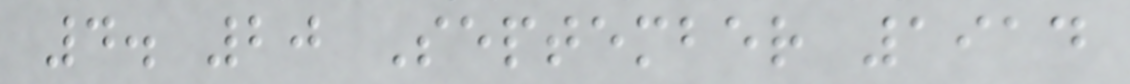4. 20 September 1914
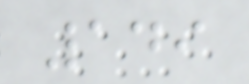149
